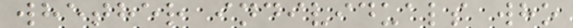whether individuals who
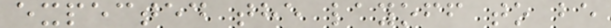expected the layoff to be
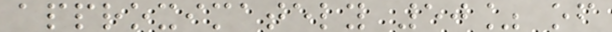approximately 50% of
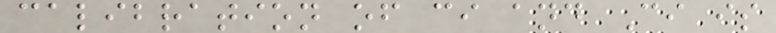calibration of ci and Ci is
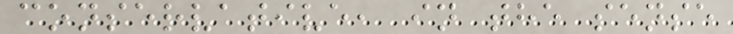conservative, in the sense
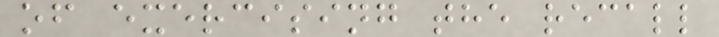of exercising the recall
